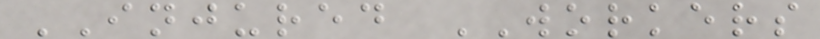INJURED WORKERS
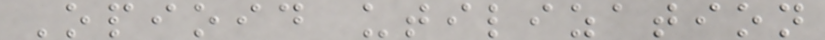Opioid utilization
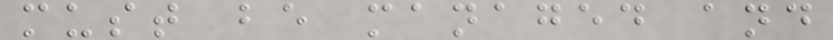must be managed and
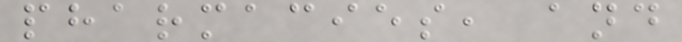pharmacies, and
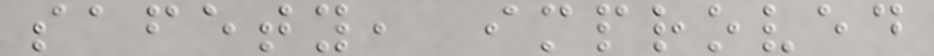safety, improved
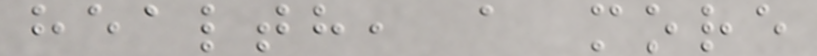health, a more
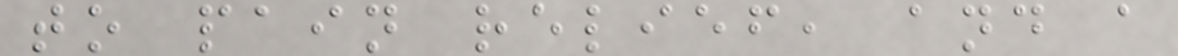to pain relief, and a
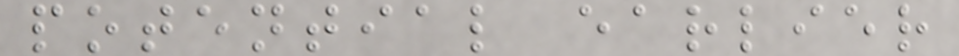potential earlier
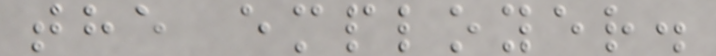the employer.
